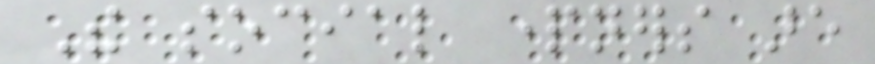The social partners are
